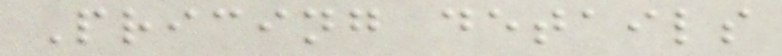Pricing details
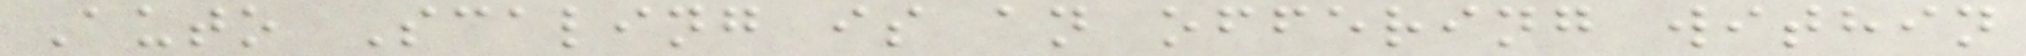Auto Scaling is an offering within
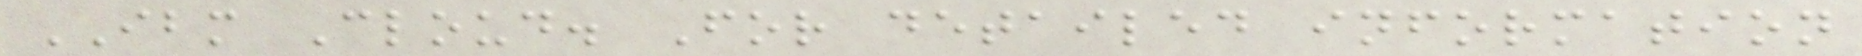IBM Cloud. For detailed information
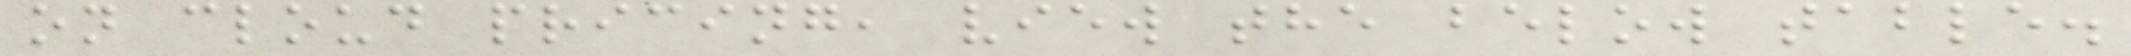on cloud pricing, view the below table.
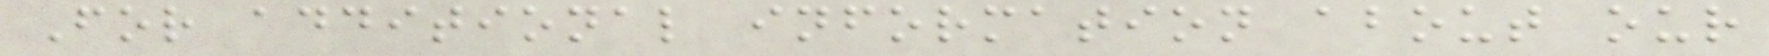For additional information about our
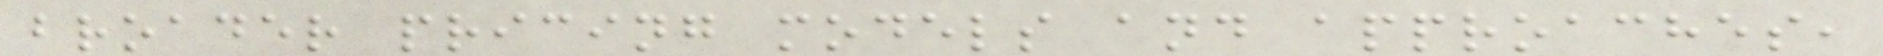broader pricing models and approaches,
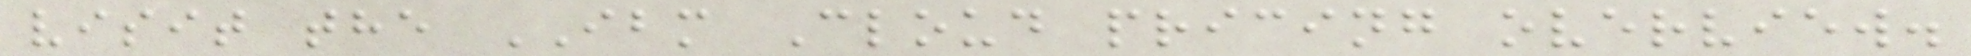visit the IBM Cloud pricing overview.
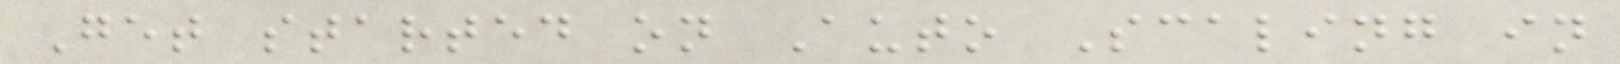Get started on Auto Scaling in
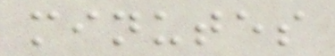minutes
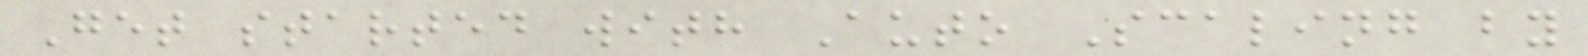Get started with Auto Scaling by
